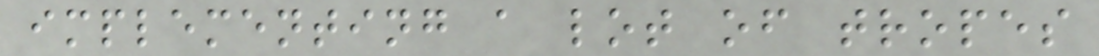implementing a lot of tropes
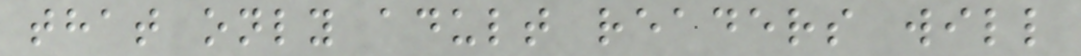that only adult readers will
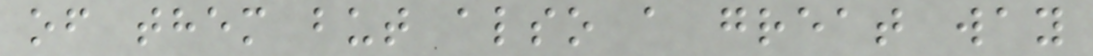of them but also a great way
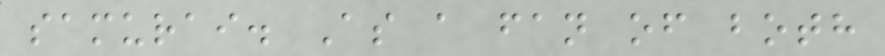samurai. As a fan of both
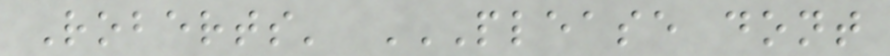Roberts' PLEASE DONT
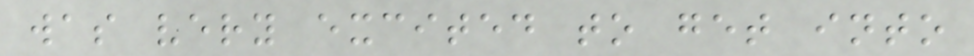was very excited to get into
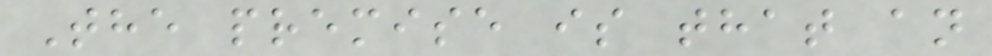The premise is that an
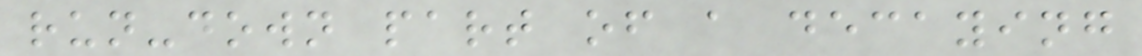run-down part of a decaying
